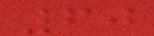60
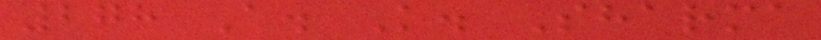278 A. K. Sharma
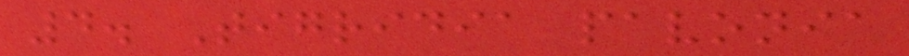4. Tigridia pavonia
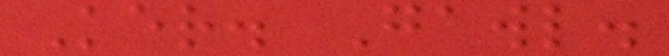Ker. Gawl.
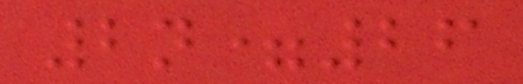2n=26
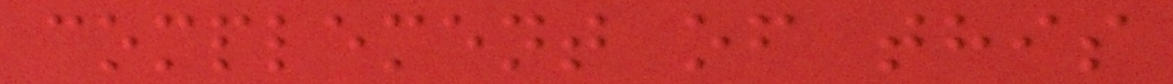complement of this
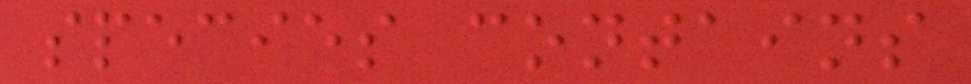species contains
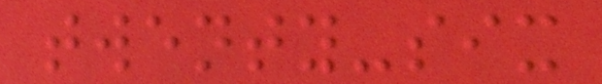twenty-six
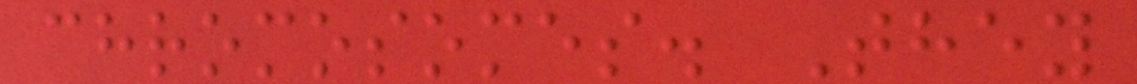chromosomes. They
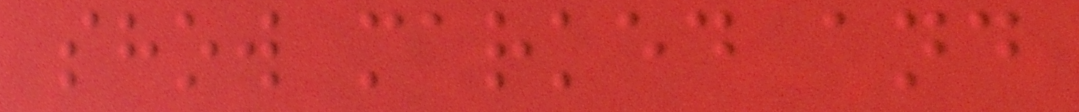show marked and
